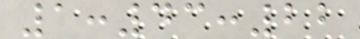1:43:22
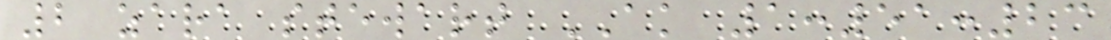2 zara stewart AK 1:51:23
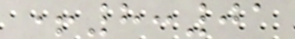+8:01
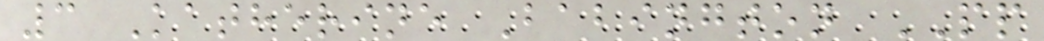3 Katherine Babington PP
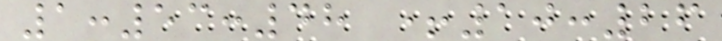1:53:48 +10:26
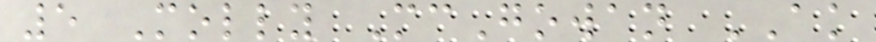5 Molly McGowan AK
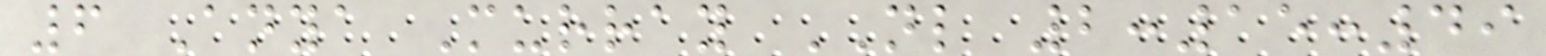6 Anya Murray NL 2:15:49
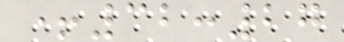+32:27
